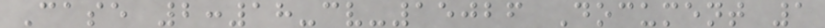Case 2:18-cv-15026 Document 1
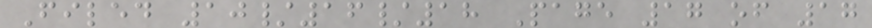Filed 10/16/18 Page 17 of 17
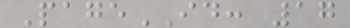PageID: 17
